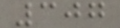307
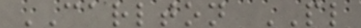CARLTON PL
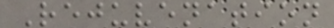Rejuvenation
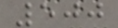500
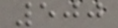500
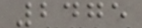2475
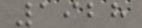1928
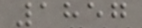1857
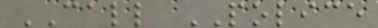CALL POLICE
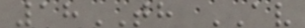18TH AV
